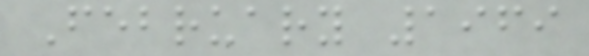February 1969
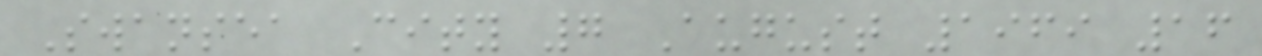Swansea City 7 August 1969 16
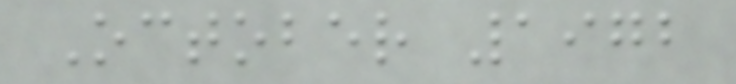October 1972
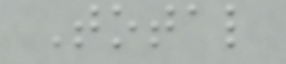Total
